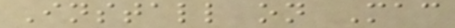Install on Mac
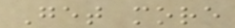Get more
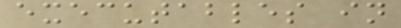executables in
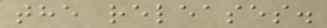the releases.
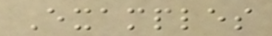Examples
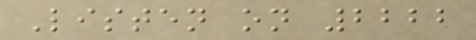Listen on 2222
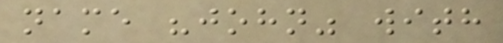name "john" with
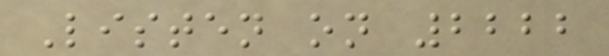Listen on 2222
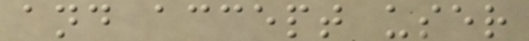and accept user
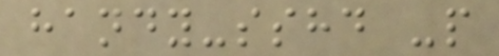handy-sshd -p
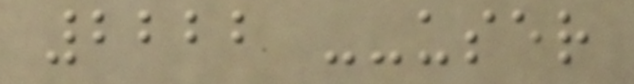2222 --user
